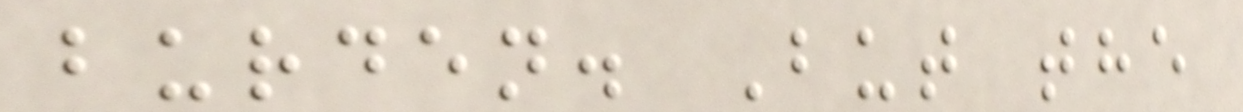burden. But the
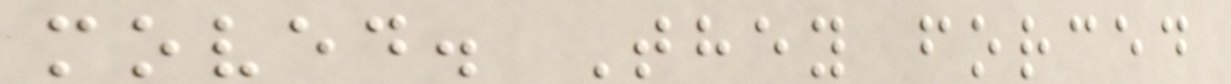moved. They forced
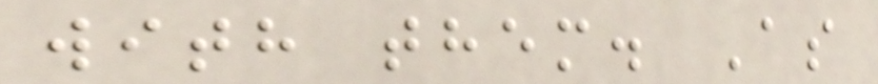with them. As
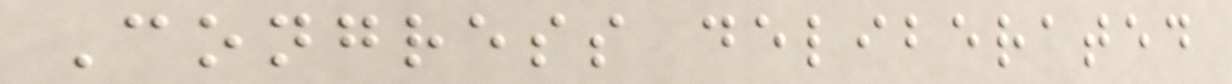Congress deliberated
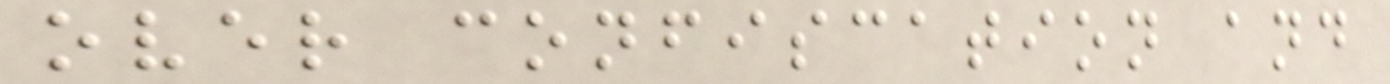over confiscation and
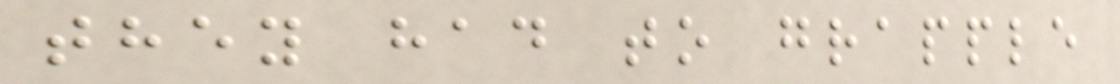they had to grapple
